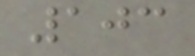103
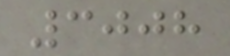3008
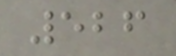526
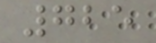725
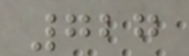727
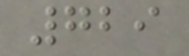729
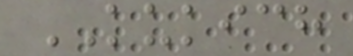KUKICH
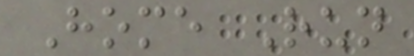Home Run
